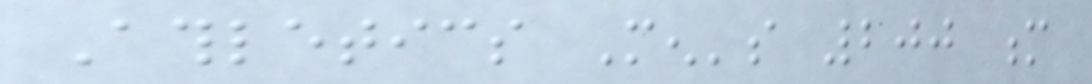Athletics Men's 200 m
